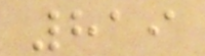819
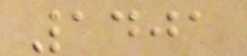1401
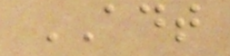ADT
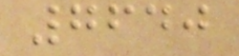7640
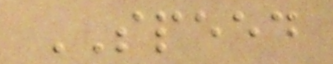SPEED
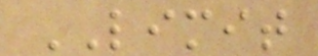LIMIT
